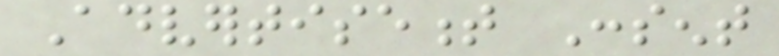Advertisement Consent
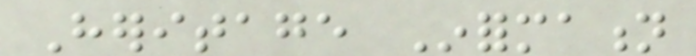Heritage Information
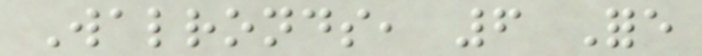Walronds, 6 Fore
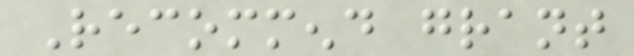Recommend grant
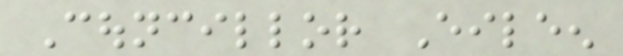Councillor Eileen
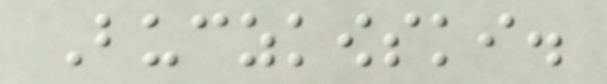Buczkowski.
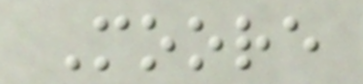Moore
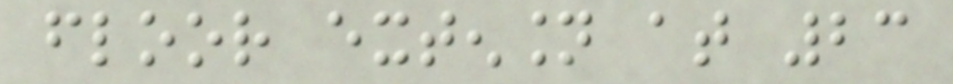floor extension at 23
